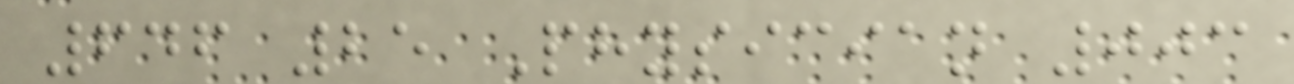646 25 Physician 003
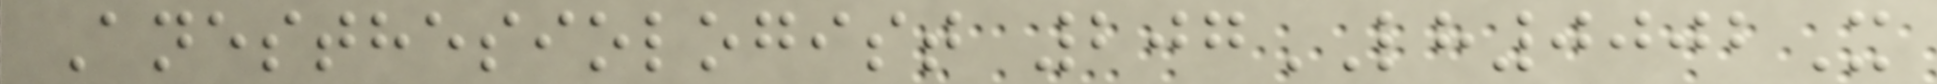Anesthesiologist 207LH0002X
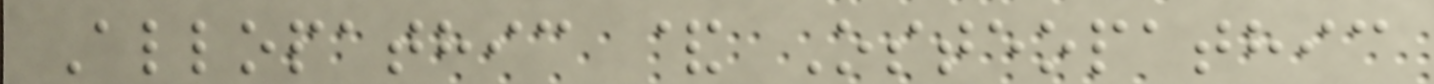Allopathic & Osteopathic
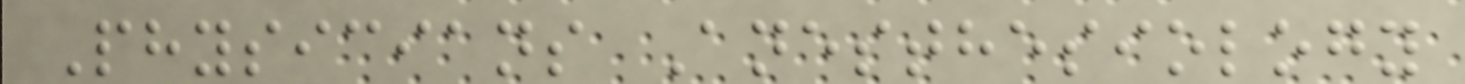Physicians Anesthesiology
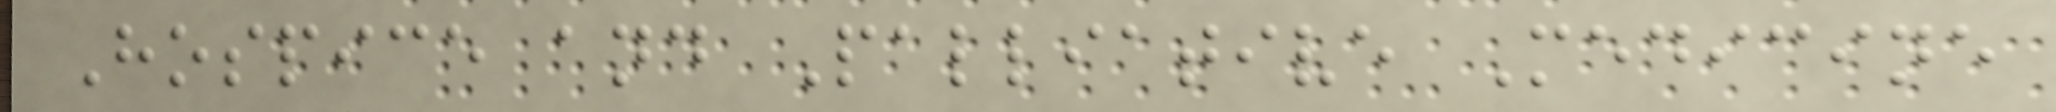Hospice and Palliative Medicine
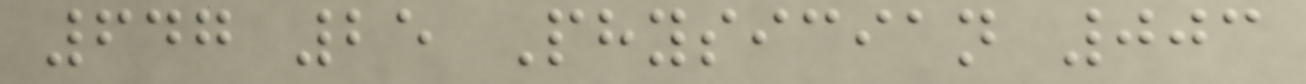647 25 Physician 003
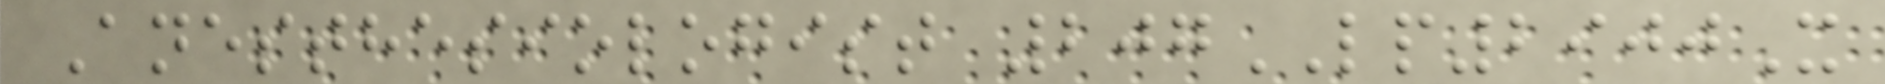Anesthesiologist 207LP2900X
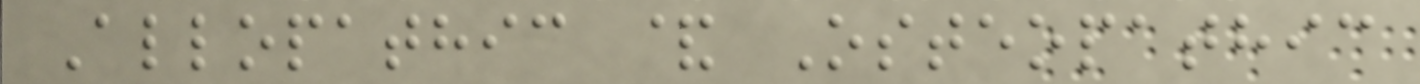Allopathic & Osteopathic
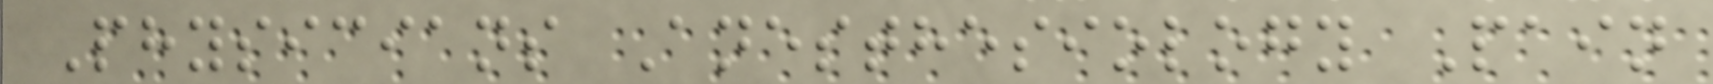Physicians Anesthesiology Pain
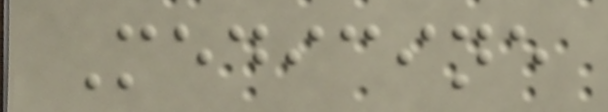Medicine
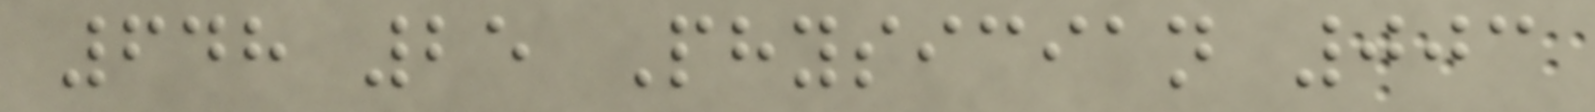648 25 Physician 003
